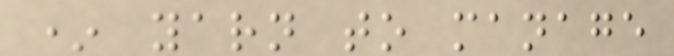* yarn to manage
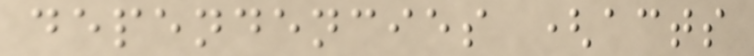dependencies (acts
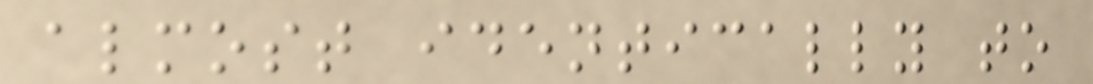almost identically to
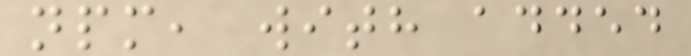npm, with added
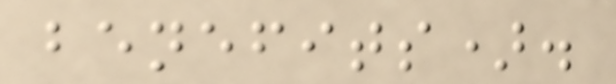benefits).
